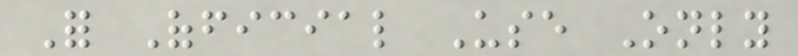For Official Use Only
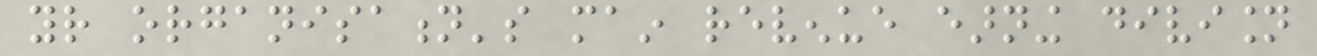your organisation's main revenue earning division
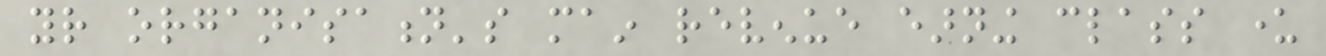your organisation's main revenue earning class under
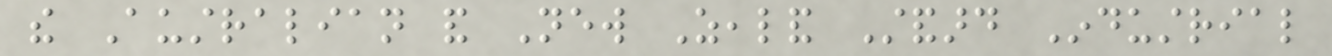the Australian and New Zealand Standard Industrial
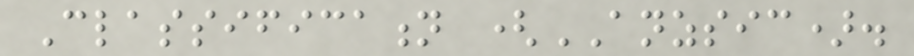Classification (ANZSIC).
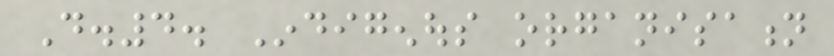D.4. Indigenous organisation
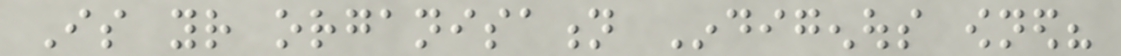Is your organisation Indigenous owned?
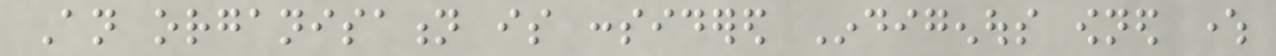An organisation is considered Indigenous owned where
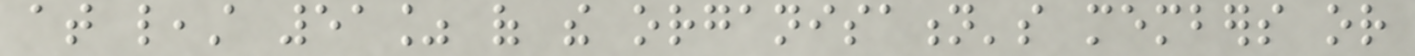at least 51% of the organisation's members or
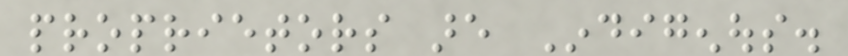proprietors are Indigenous.
